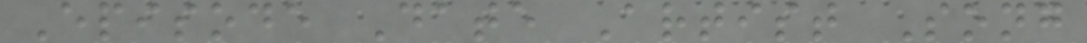Episode Date Artist Song
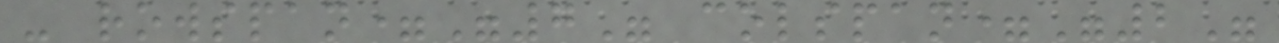- rowspan="7" colspan="2"
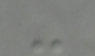-
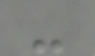-
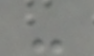-
